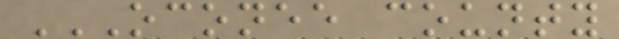OCONEE COUNTY
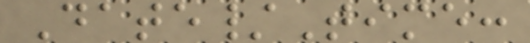Date/Time:
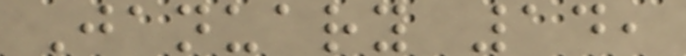January 14,
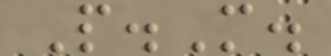P.M.
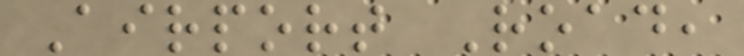Airport Road,
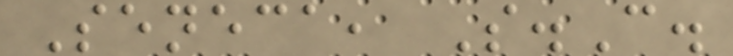Seneca, S.C.
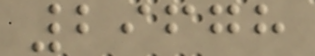29678
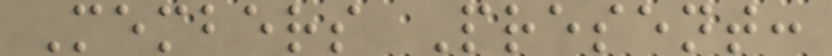Members Present:
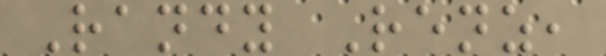Randy Renz,
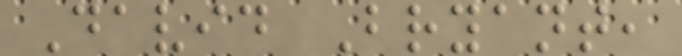David Bryant,
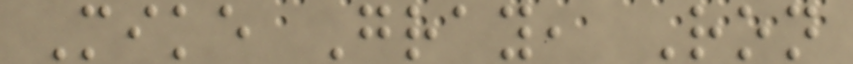Mike Gray, Ron
